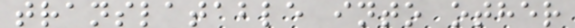translatable into other
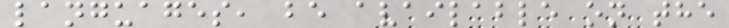languages, be available on the
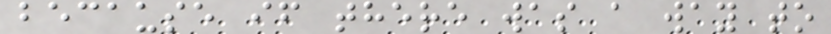because if there was a way to
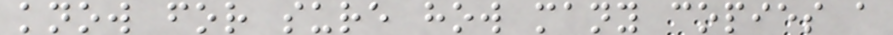know for sure how many copies a
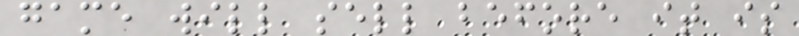game will sell before it is
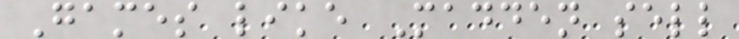Games like Madden sell
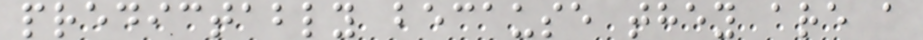predictably because they are a
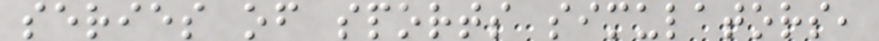series of sports simulators,
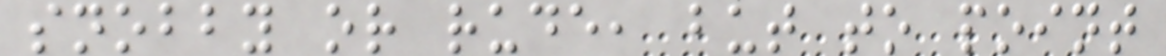snobby or rude, but to point
